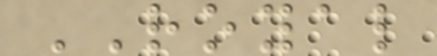ROYAL
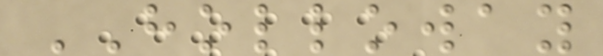HOLLOWAY
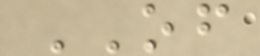OF
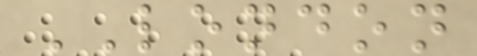LONDON
